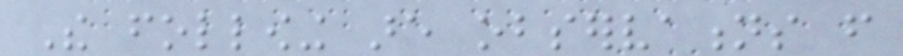The following are observations from
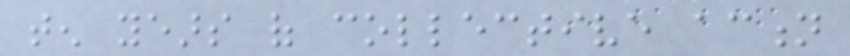ten years of collective action
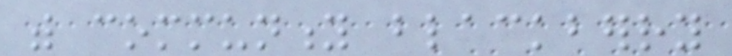with community blackberry
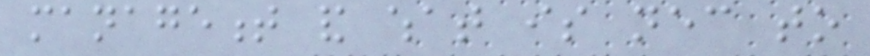management and what is necessary to
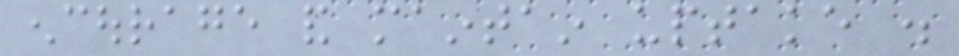encourage and maintain uptake .
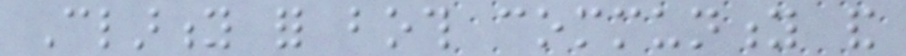Clarity for both community and
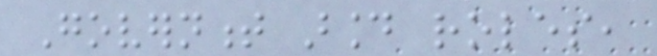Government around roles,
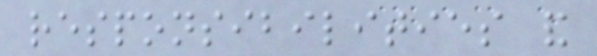responsibilities and
